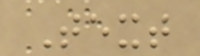Text
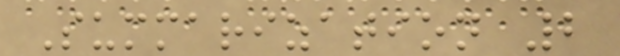Summarization 2
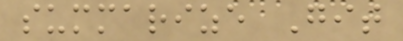summarize Git
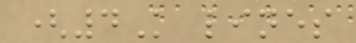(4K lines
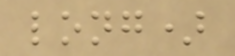long)
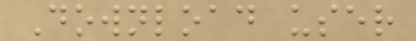Download user
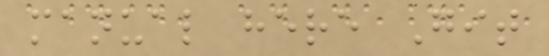manual here Git
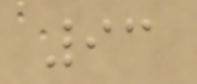93
